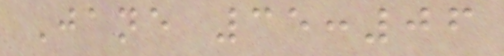Jane 35:06
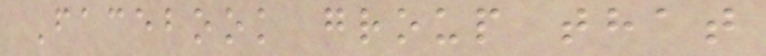Facebook group that
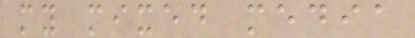my mixed media
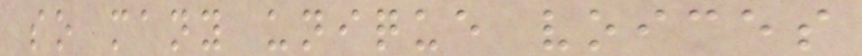so many unique voices
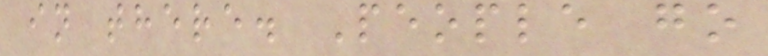in there. People go
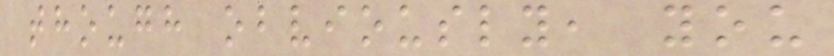though obviously, you
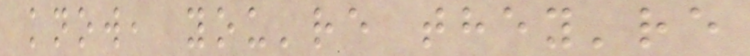know, you're they're
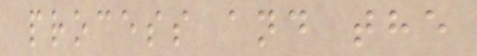process and the
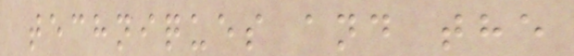techniques and the
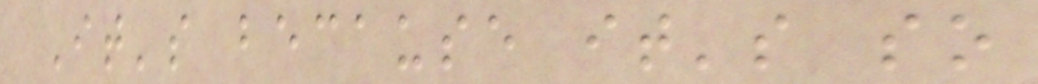It's because it's so
